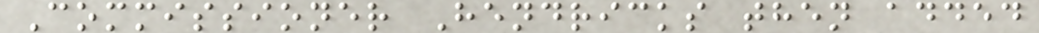Commissioner Hendricks then added
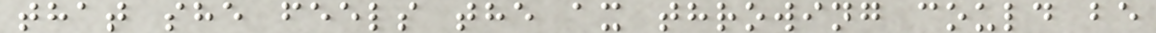that she feels the ax throwing could be
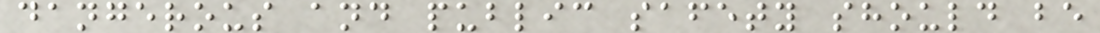dangerous and public safety should be
